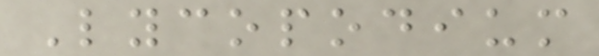Lycopodium
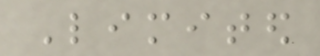Limited
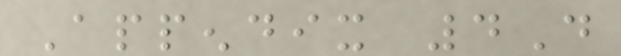Appendix 4D
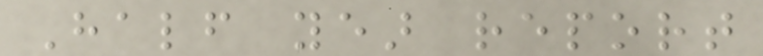Half year report
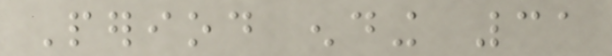Period ending 31
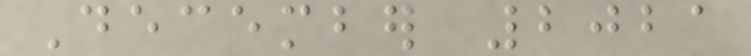December 2021
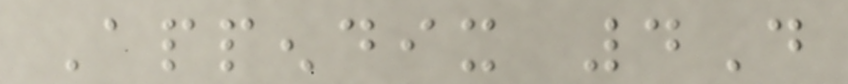Appendix 4D
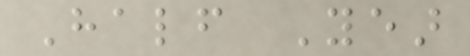Half Year
